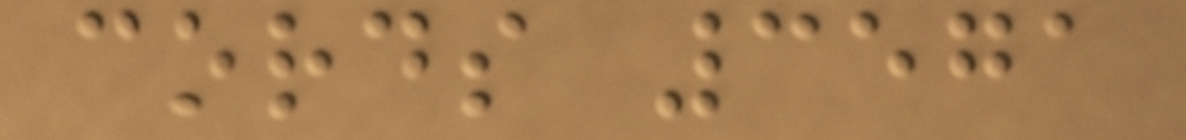cords 3571
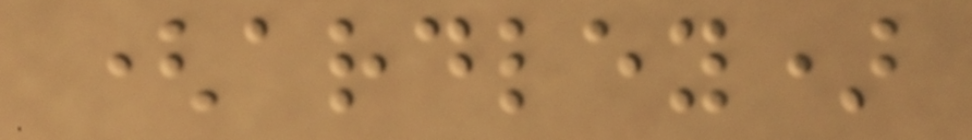(ardley)
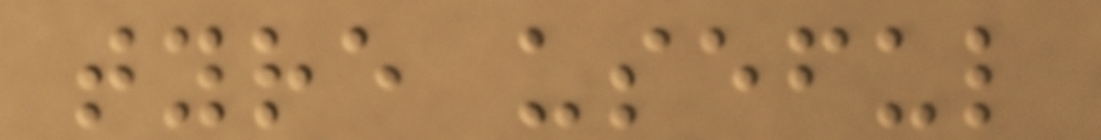tyre useful
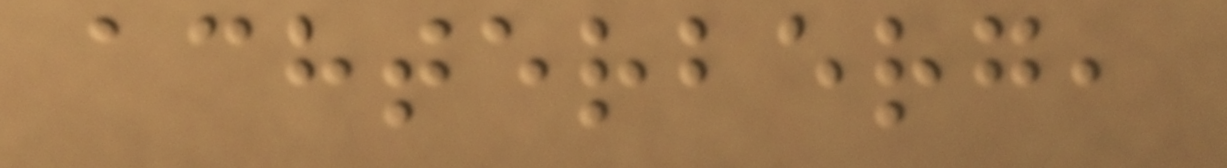achterberg,
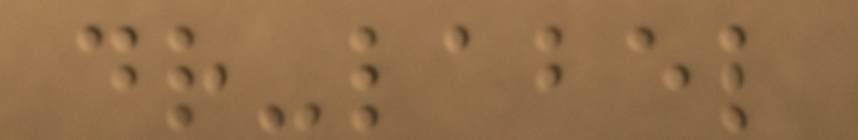dr-label
